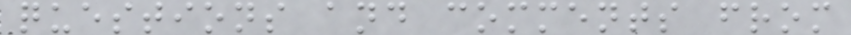questions and comments from
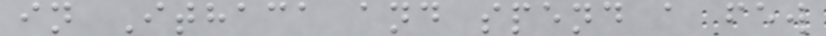in Ithaca and spend a few
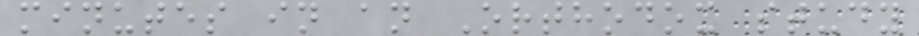minutes in an Orthodox study
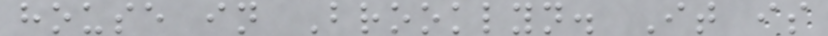house in Brooklyn. It is
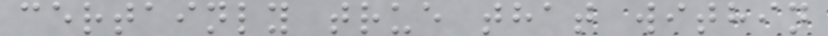certainly true that within
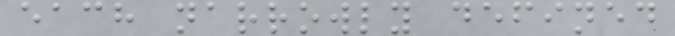each narrowly defined
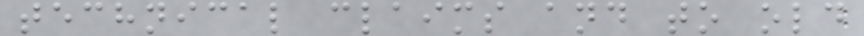technical claims and to old
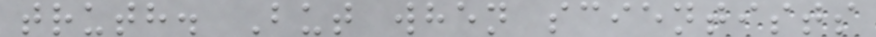truth. But when scientists
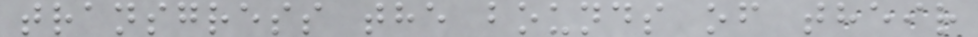transgress the bounds of their
